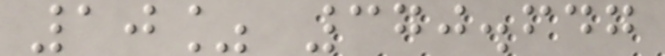10% 370.647
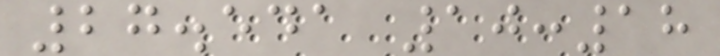27.541 10:18
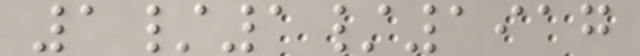1/1/1917
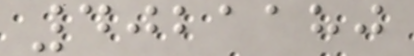4021180
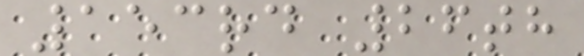153rd 26th
